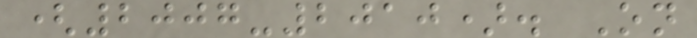(2007-2010). On
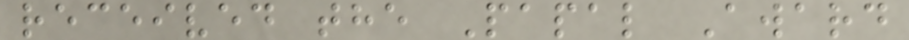received the Papal Award
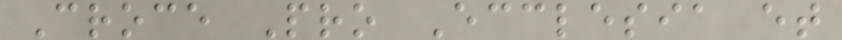Croce Pro Ecclesia et
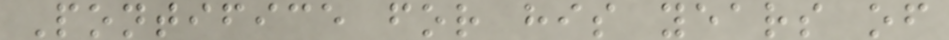Pontifice for his years of
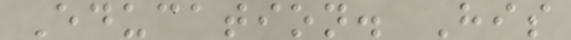Education. His
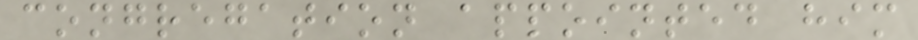congregation appointed him
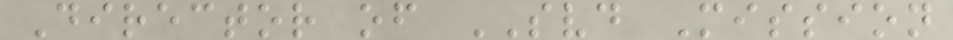Director of SVD Mission
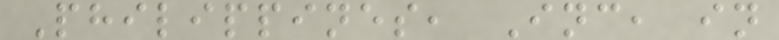Philippines, Inc, in
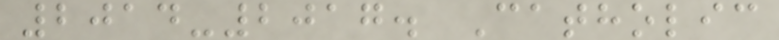2014-2017. Catholic
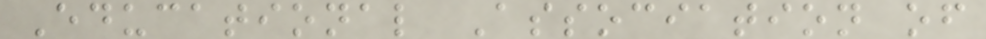Educational Association of
